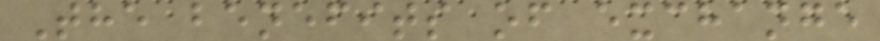The benefits of exchange
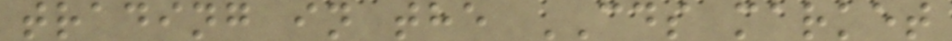trading in the CDS market
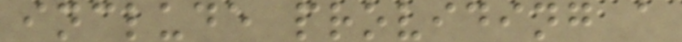include providing a
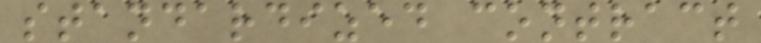standardized contract
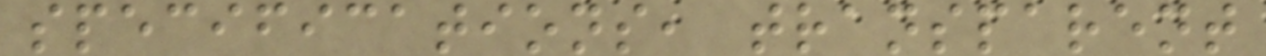specifications, transparent
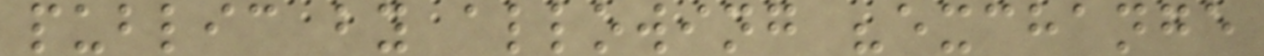public by allowing "exchange
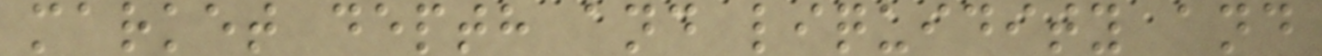market depth and liquidity and
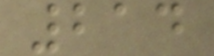214
